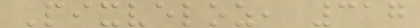Pixveloz, 317
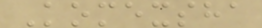Komexsha
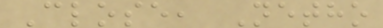Close, Netho
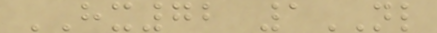HX72 1NL
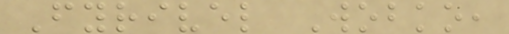Fyrivel Wobko,
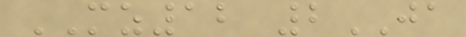MZ12 2JA
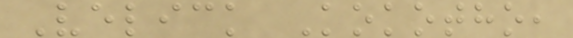Velick Kokotho,
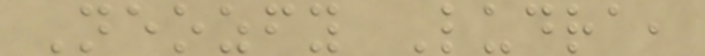Neozfy Ludra,
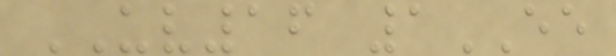UV16 1EE
